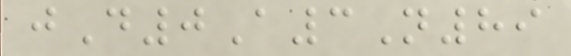jD0A3N89
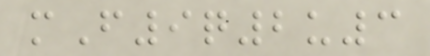mF9q2u3
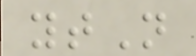ytN
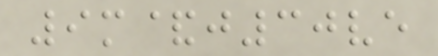9m&j30ve
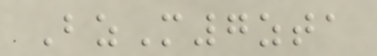BzM7zta
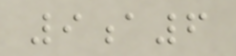9a6
